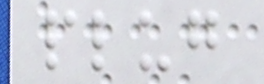plug
